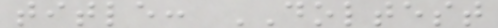title: DOLTEST
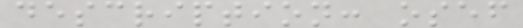description: osef
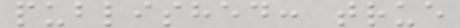published: true
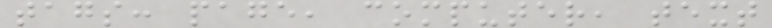tags: page, computer, text
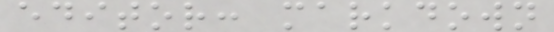editor: markdown
